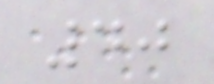40
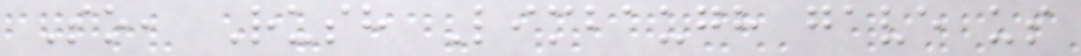So, Rush Limbaugh gave us
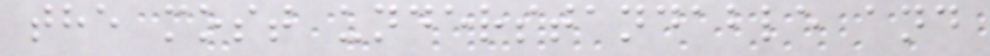the most understandable and
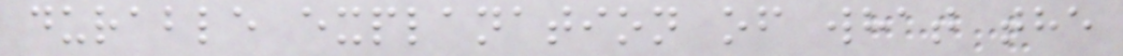durable explanation of what the
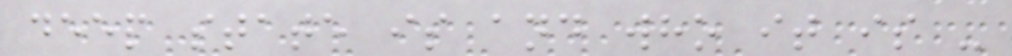deep state is and who it is -
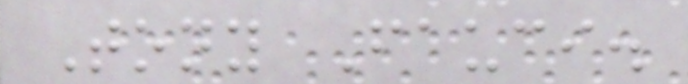Tony Fauci.
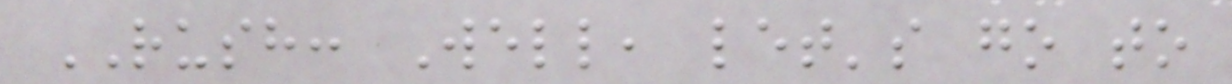RUSH: Well, let's go to
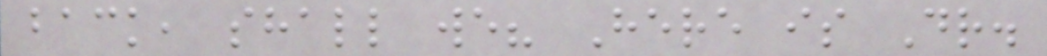back, shall we? Here is Dr.
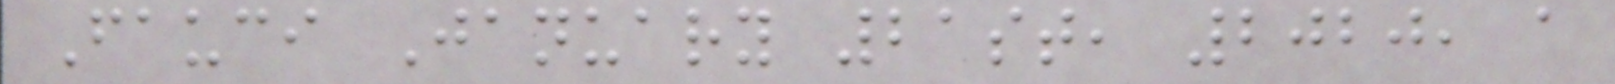Fauci January 21st, 2020, a
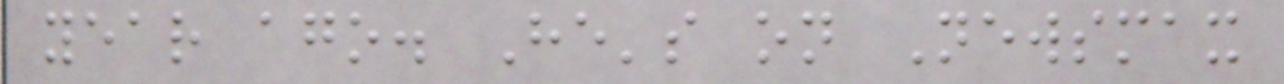year ago. He's on Newsmax
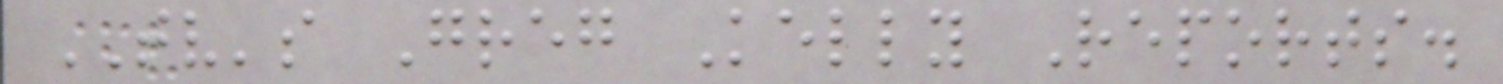TV's Greg Kelly Reports.
